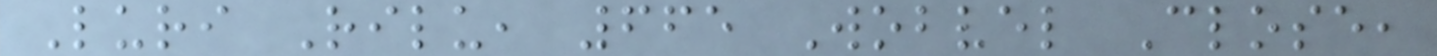Luri Rilu, 665 Wobvel Close,
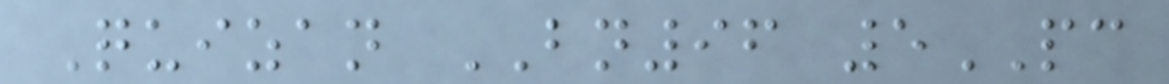Quizan BN96 5PC
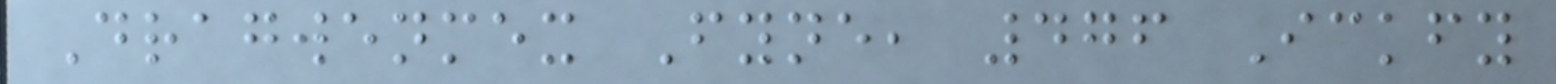Dragwenmex Fyne, 476 Ickfy
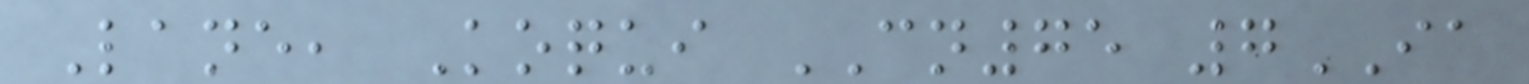Lane, Koqui CN75 7IA
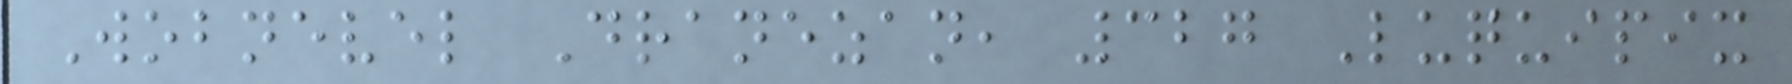Wobnevel Dranezan, 327 Luquipix
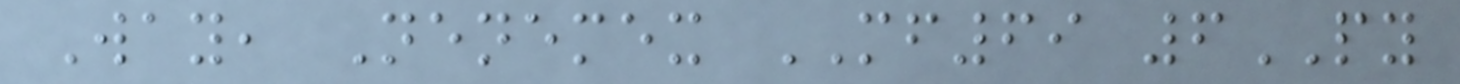Way, Nenemex MF69 6PY
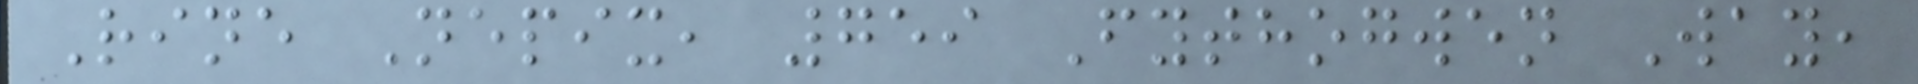Rine Nepix, 759 Fythogwen Way,
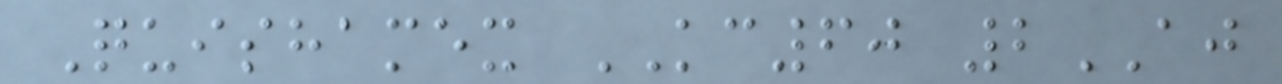Quishamex KC60 2AJ
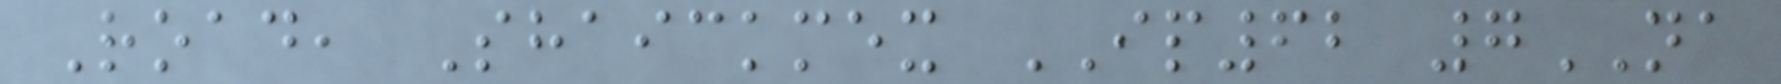Road, Shaickmex IP62 7NA
